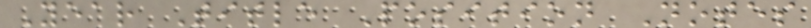Year Title Position Notes
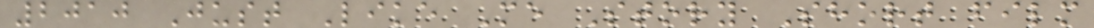2010 Just Like Me Story Short film
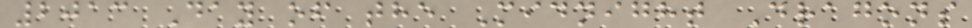2013 Day of the Midnight Dragons
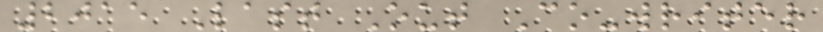2015 Last Out Co-writer
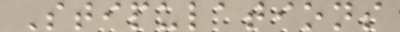Stipulations
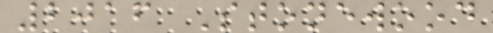2016 Stonewood
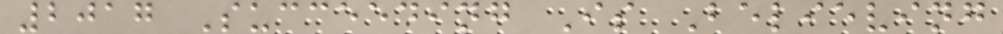2017 Succeeding Is Believing
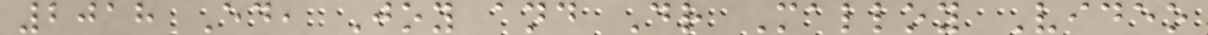2018 Ed, Joy and Dr Malloy Video
